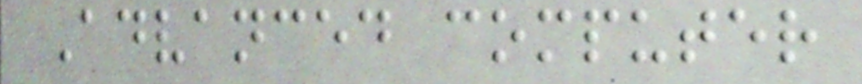Advanced computer
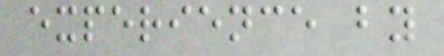experience by
